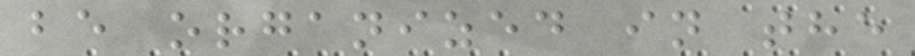be organized in the
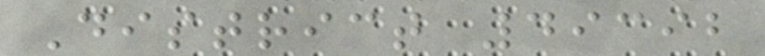District 49392
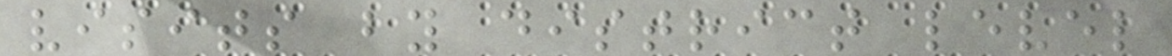visits by district level
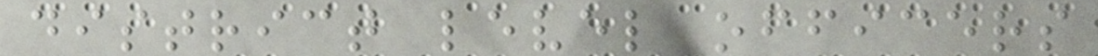district level officers
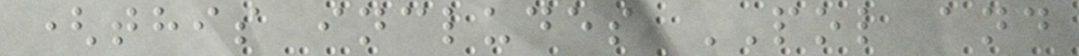(this includes POL and
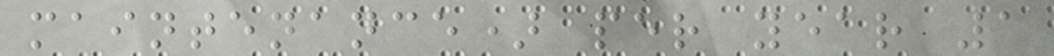maintenance) per year 1
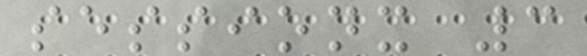sessionx 3
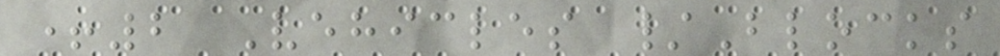+2 Vehicles /Blocks
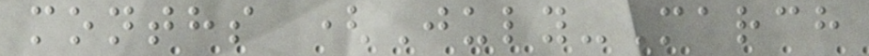months (July-March
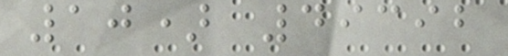10) 49392
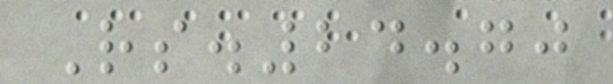Rs.24.70
